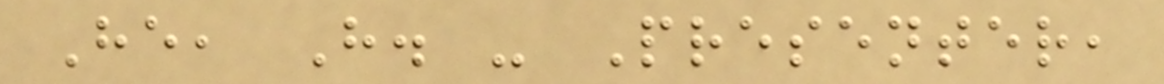He, H. - Presenter,
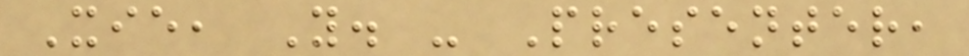Xie, Y. - Presenter,
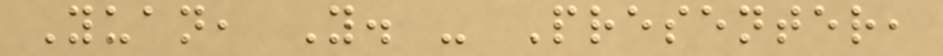Yuan, Y. - Presenter,
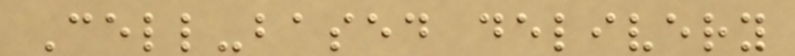Cell-based delivery
